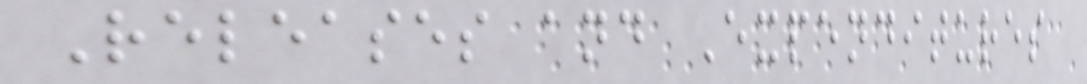Releases and Expenditures
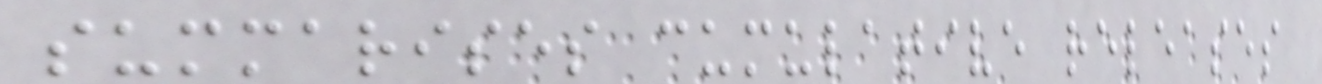summarises cumulative releases
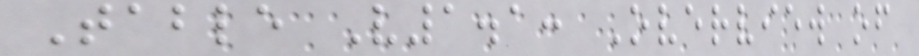Table V1.1: Overview of
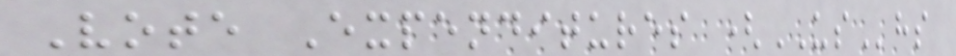Vote Expenditures (UShs
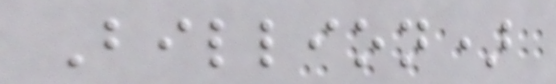Billion)
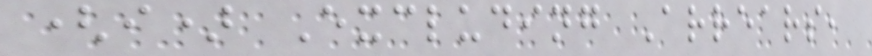(i) Excluding Arrears,
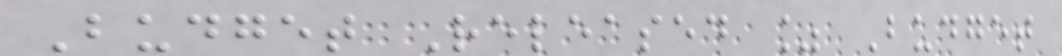Budget Released % Budget
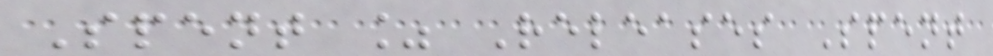Spent % Releases Spent
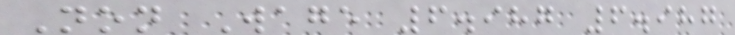Non Wage 6.987 6.987
